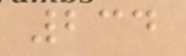234
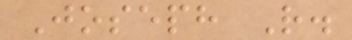Joseph R.
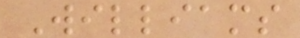Williams
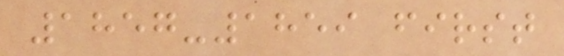1857-1859 first
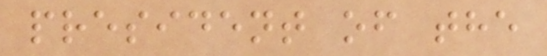president of the
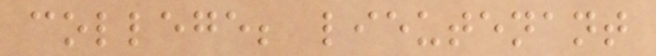college; lieutenant
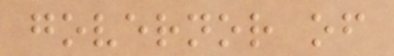governor of
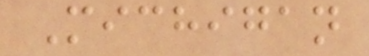Michigan
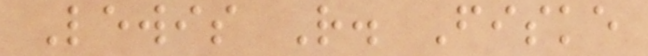Lewis R. Fiske
